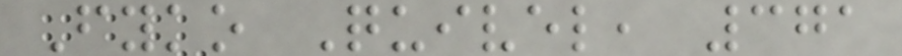Fyko Quivel, 371
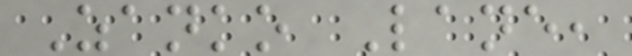Zanko Lane,
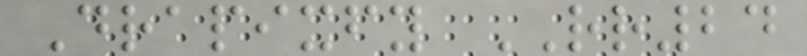Drapixfy RR24
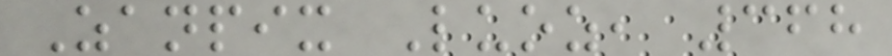Zanpix Luoz, 368
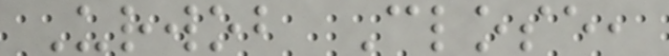Urwob Close,
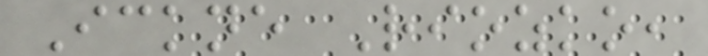Ickne Riozko,
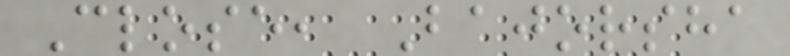Close, Bajorsha
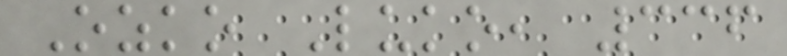Ozko Luko, 336
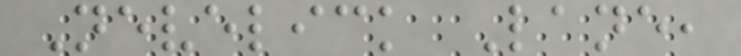Nevelick Lane,
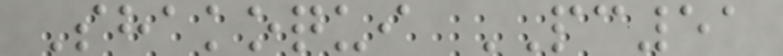Shakoqui PC51
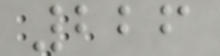226
